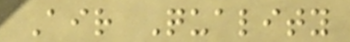Air Quality
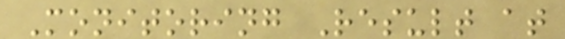Monitoring Result at
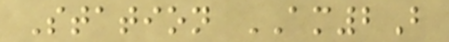Station AM2B
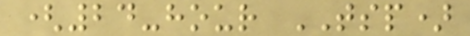(24-hour TSP)
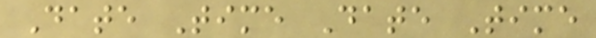Date Time Date Time
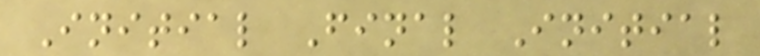Initial Final Initial
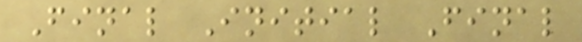Final Initial Final
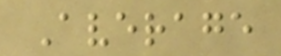Average
